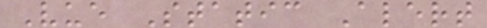Vue Static Alert
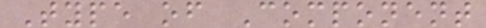Type of Component
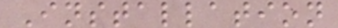Installation
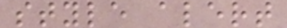style alert
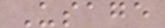Usage
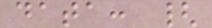data: {
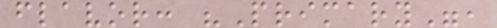flavor: "Primary",
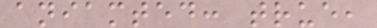aniamted: true,
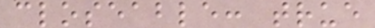closeable: true
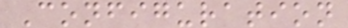Configuration
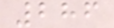286
